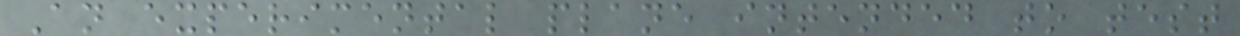An experimental plane intended to test
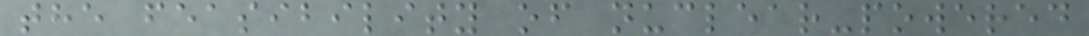the feasibility of nuclear-powered
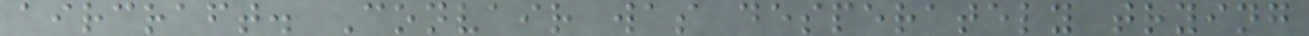aircraft. Convair was desperately trying
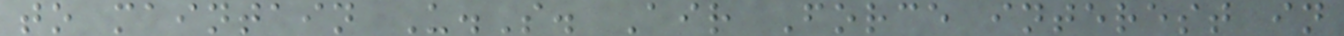to maintain U.S. Air Force interest in
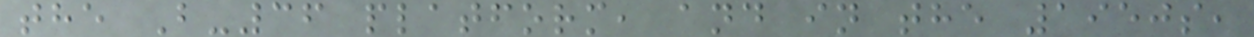the B-36 platform, and in the 1950s,
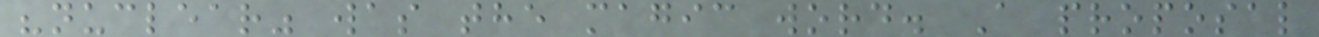"nuclear" was the magic word. A proposal
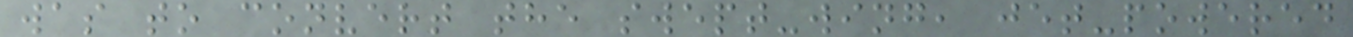was to convert the swept-wing, jet-powered
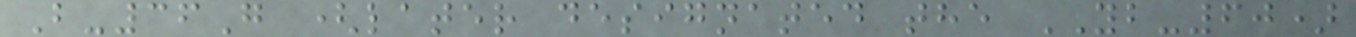B-36G (later designated the YB-60)
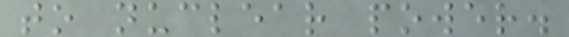to nuclear power.
